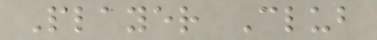Player Club
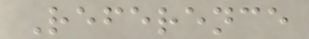Reference
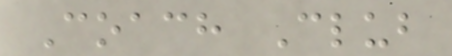Coach Club
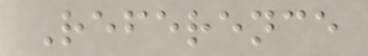Reference
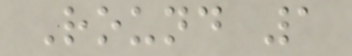Round 1
